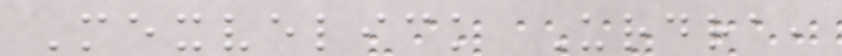Mexvelick Urdra,
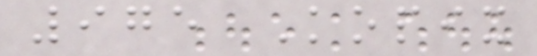975 Kopix
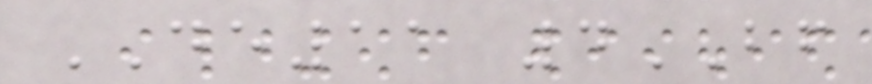DE11 4BF
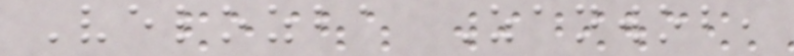Velozba Zanwob,
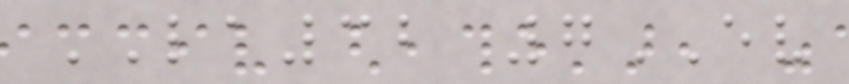LA32 7EV
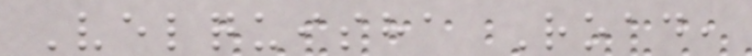Velquisha Road,
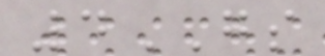4GS
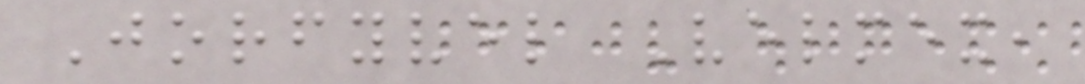Jorfyvel Velmex,
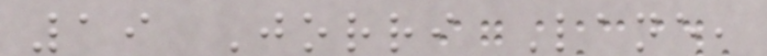19 Jorri Lane,
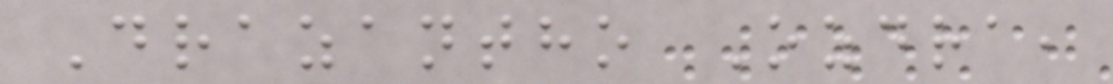Drazantho Ozdra,
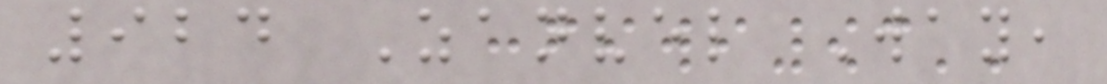924 Zanvel Way,
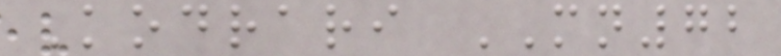Kodrari MN72
